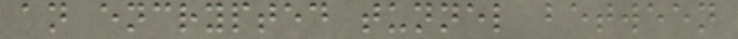an encrypted tunnel between
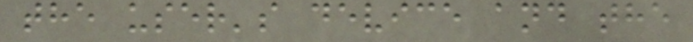the user's device and the
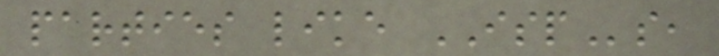parties like ISPs,
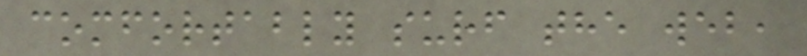comfortably surf the web,
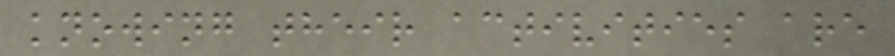knowing their activities are
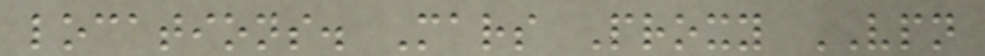locations. Mars Proxy VPN
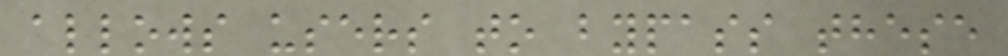allows users to bypass these
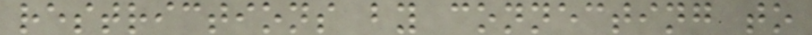restrictions by connecting to
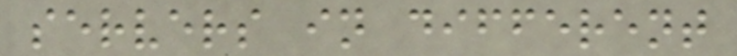servers in different
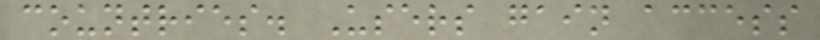countries. Users gain access
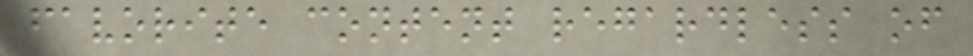favorite content regardless of
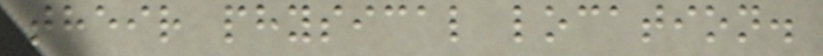their physical location.
